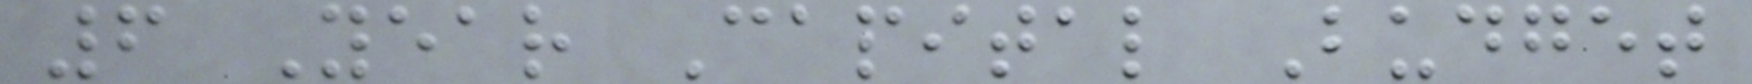6 Year Capital Budget
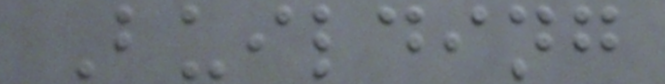Building
